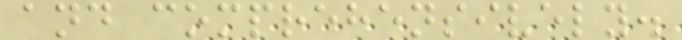and comprehensively.
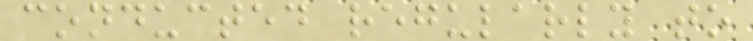conducted regularly to
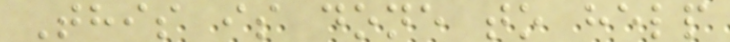This is done to help
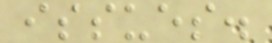issues.
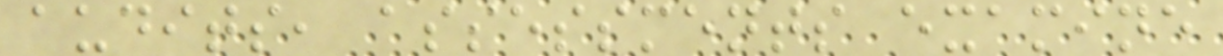audits, assessments examine
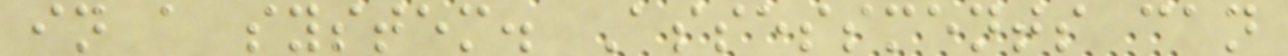in a system. Assessments can
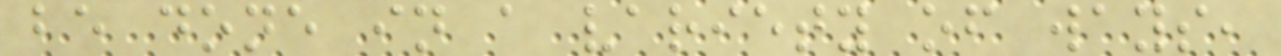be done in a variety of ways,
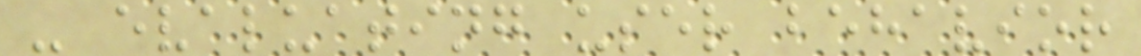- evaluating user behavior
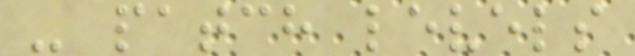- patch levels
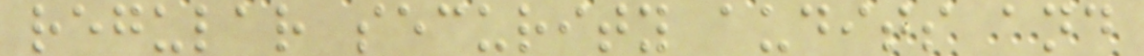regular security audits and
